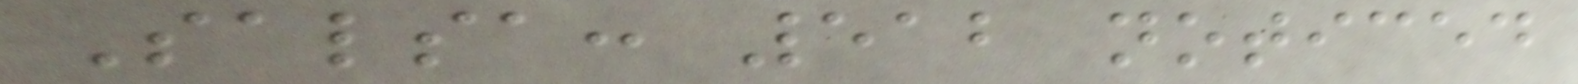Salsa: 512 noticed
